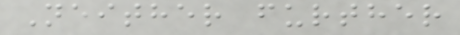Neither further
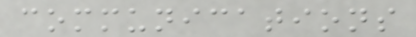communications
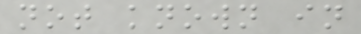not known in
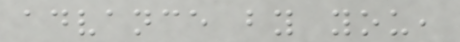advance by you,
